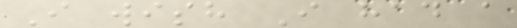I wish I had a
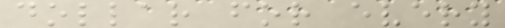dollar for every
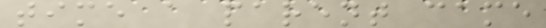time a parent came
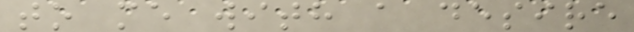to me with a desire
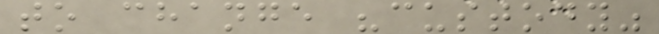to change "custody"
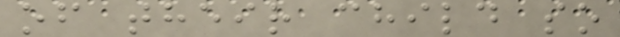of their child so
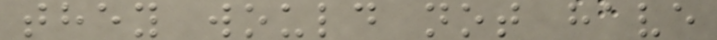they would not have
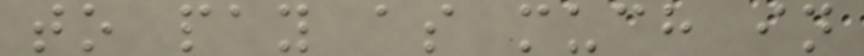to pay as much in
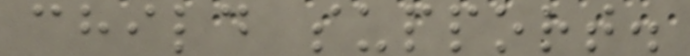child support.
